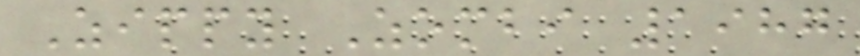Zippy Zombi 1987
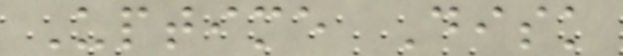Uptime Disk
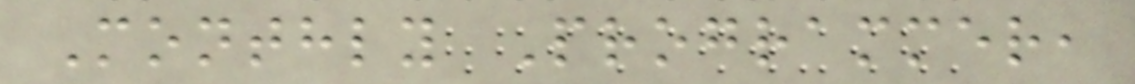Monthly Programmer,
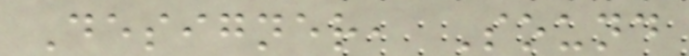Designer, Sound
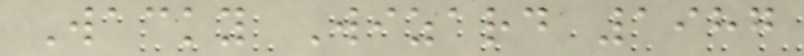Wacky Wizard 1987
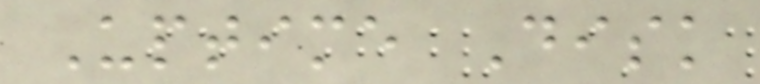Uptime Disk
